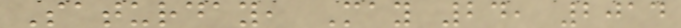Saturday, May 24, 2014
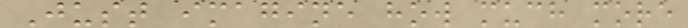Just imagine how much more
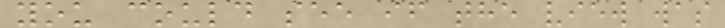you could see if the view was
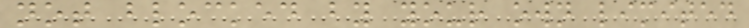not blocked by your own limited
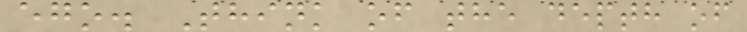ego. Think of the depth of
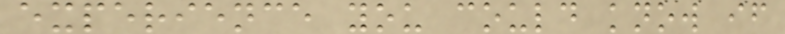experience you could know if
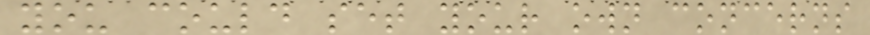you could set your own concerns
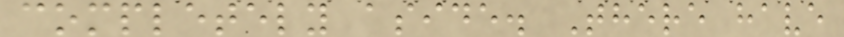completely aside. There have
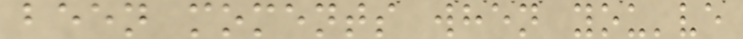been moments when you've
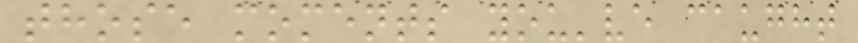those moments you've caught
